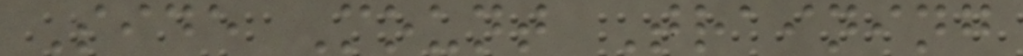Side Mount Training
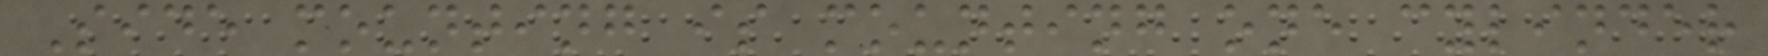Side mounting is mounting one cylinder
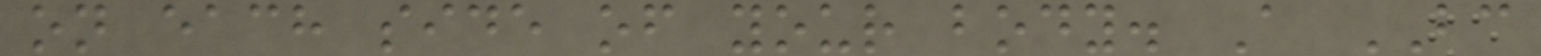on each side of your body. A BC
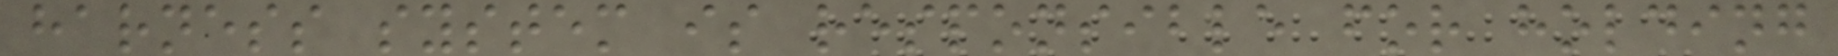harness system is responsible for holding
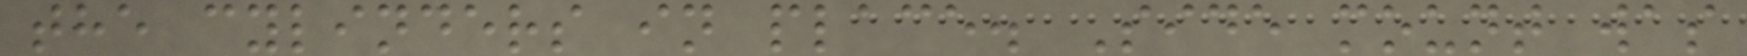the cylinders in place. Side mount was
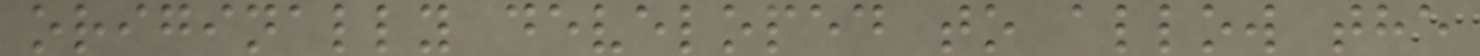originally developed to allow the
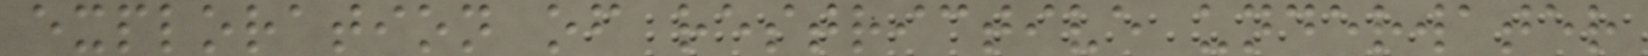exploration of restrictive underwater
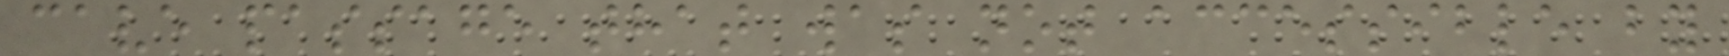cave passage that was not accessible by
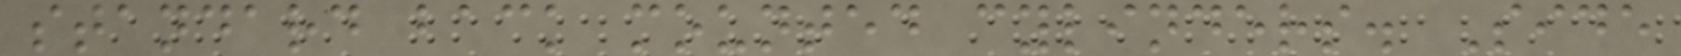standard back mounted cylinders. Side
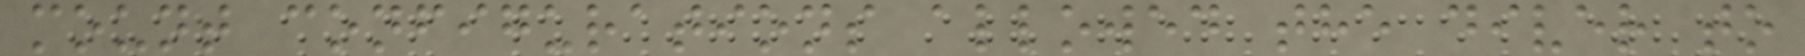mount configurations allowed the diver to
